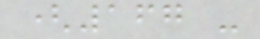(167 -
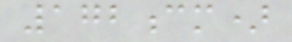172cm)
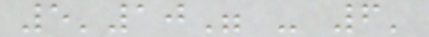5'10" - 6'
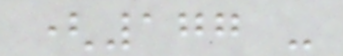(177 -
